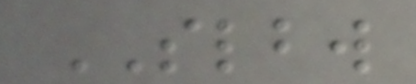SLBW
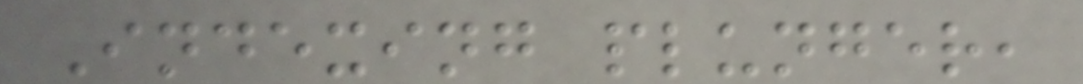Indexing plunger,
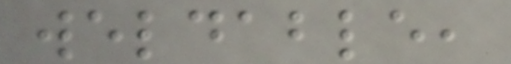weldable,
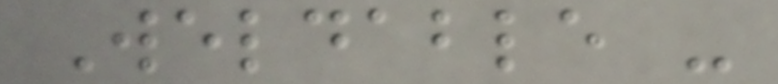Weldable -
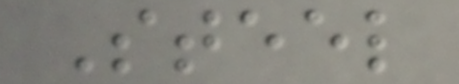Steel
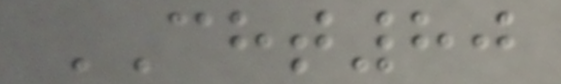CHT80
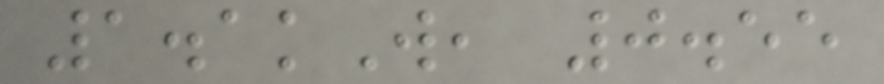1.1kW, 0.55
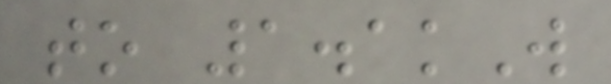to 1.1kW
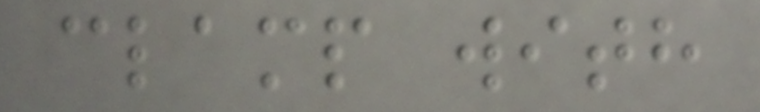clamp with
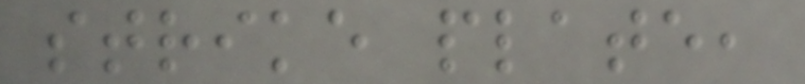strike plate,
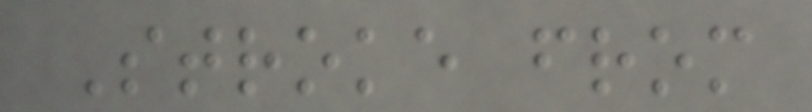Stroke from
